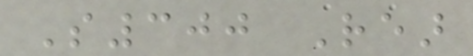S300 Rear
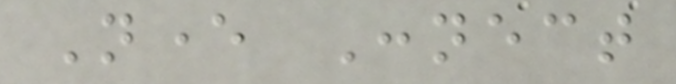Never Connect
